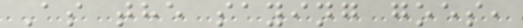As the saying goes,
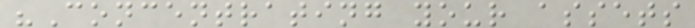"Concentrating your assets
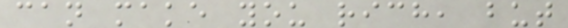can make you rich, but
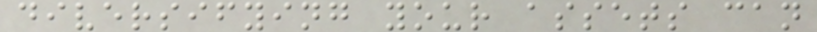diversifying your assets can
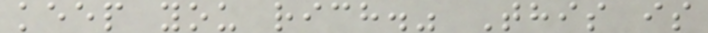keep you rich." This is
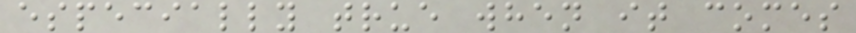especially true when it comes
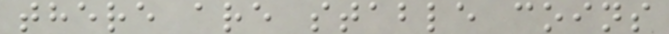there are stable coins
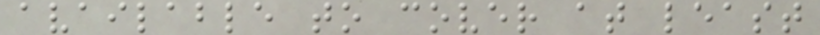available to cover at least
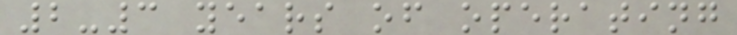2-3 years of operating
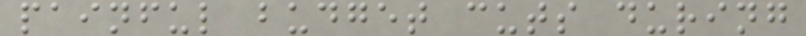painful budget cuts during
